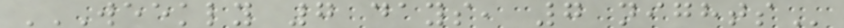WEEKLY 7 DAYS, 7 NIGHTS
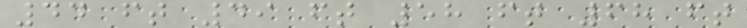44 ft 49 ft 58 ft 68 ft
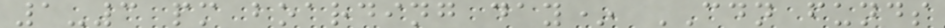1-3 pm boarding day* CDN funds
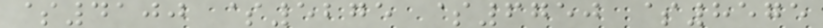$4100 $5275 $6750 $8575
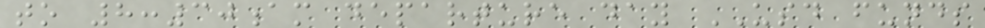to 8:30am departure day USD funds
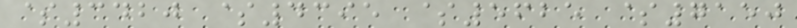$3420 $4395 $5625 $7150
